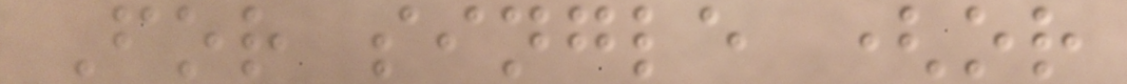For single (or
